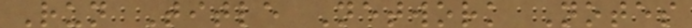Run Title Network Notes
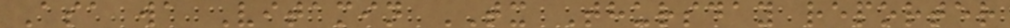Asa wa Vitamin TX Thursday reporter
